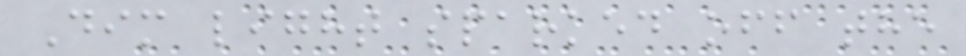Dim light sparked off the
